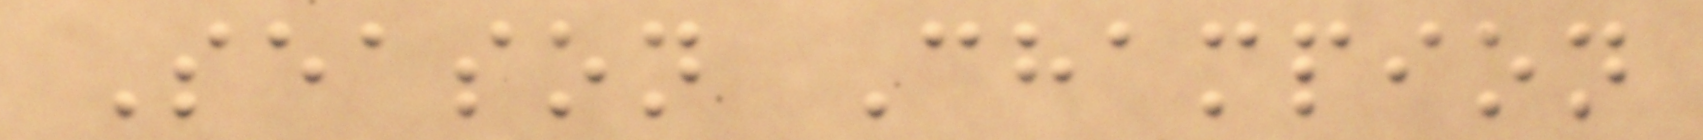Season Champion
